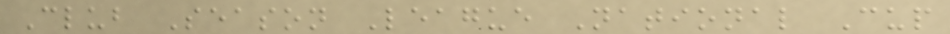Club Season League National Cup
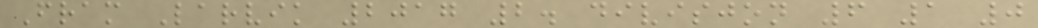Fram Larvik 2017 2. divisjon 6 1 0
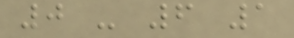0 - 6 1
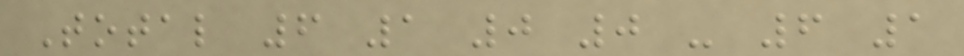Total 6 1 0 0 - 6 1
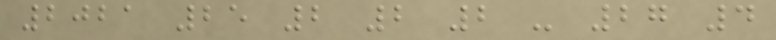2021 25 2 2 2 - 27 4
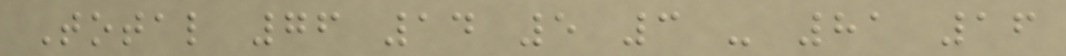Total 76 14 5 3 - 81 16
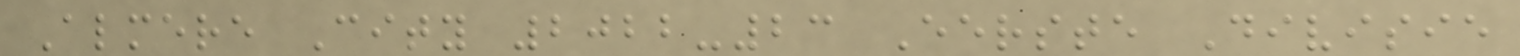Almere City 2022-23 Eerste Divisie
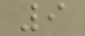9
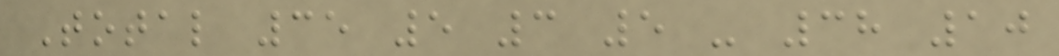Total 35 5 3 5 - 38 10
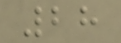28
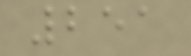251
